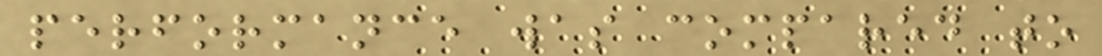performance was compared to
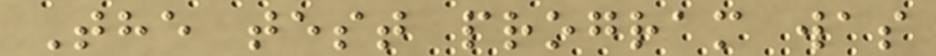The test program was
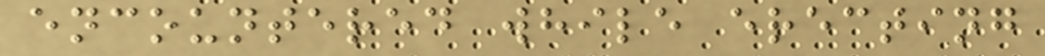encountered while erecting
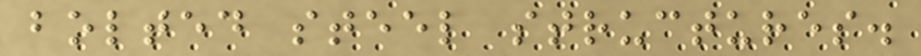bolted steel structures.
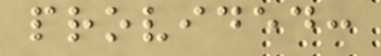provided:
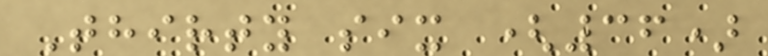Thirty six (36)
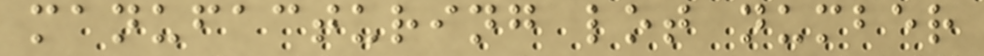manufacturing lot number
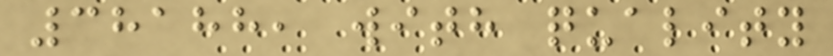38188, with quality
